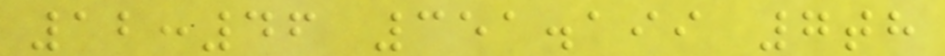12:46 351.199 7th
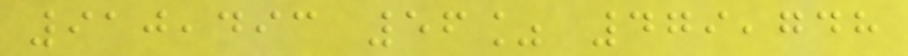910,493 56% 479,748
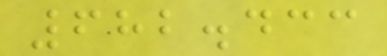682.433
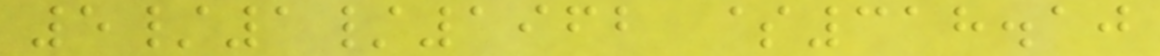5/1/1962 $318.10
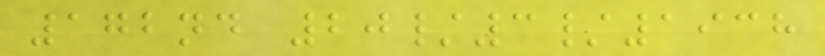172nd 20/3/1938
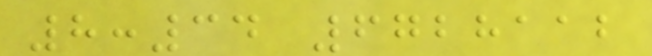8:34 6728112
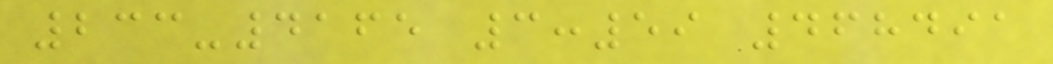233-4165 3:59 468491
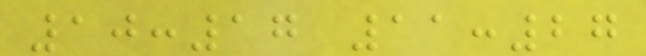10:17 11:27
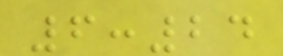6:24
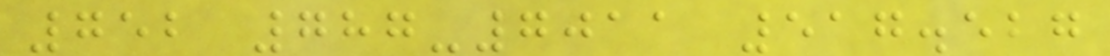752 787-7011 517.527
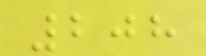208
